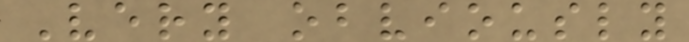Very obviously
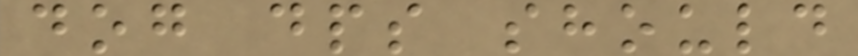dog dps should
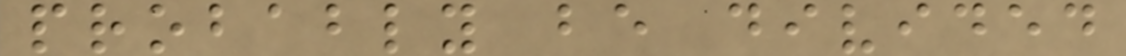probably be divided
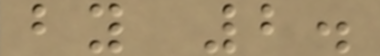by 2.
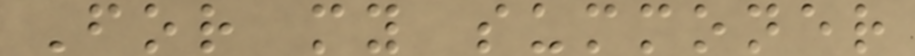For my summoner
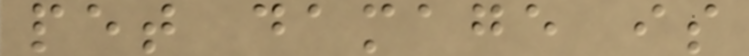pet damage is
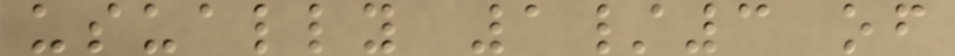usually 1/3 of
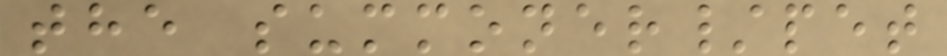the summoner/pet
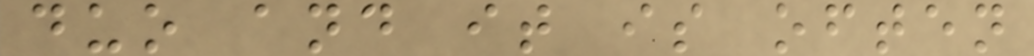duo and it is often
